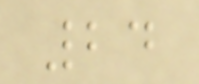24
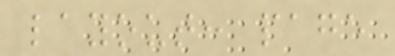layout: page
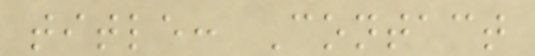title: Contact
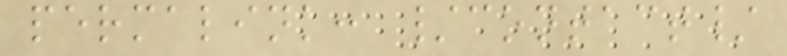permalink: /contact/
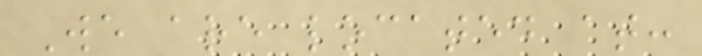We are located at:
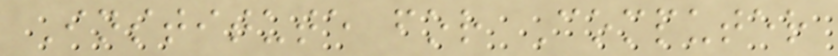Institute for Computer
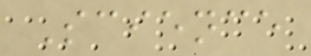Science
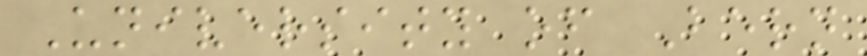University of Bern
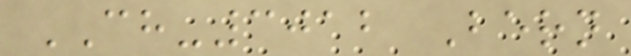CH-3012 Bern
